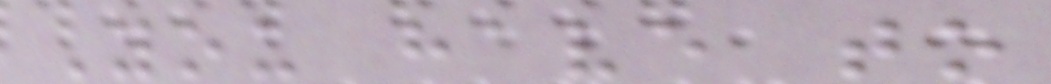You have to
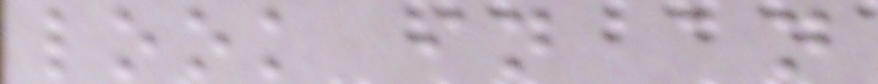look in an
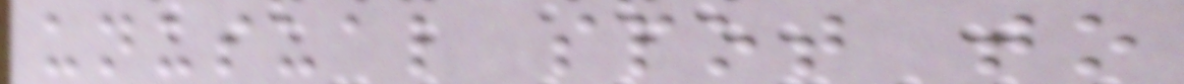unusual spot to
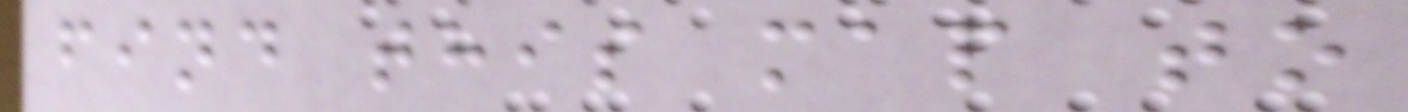find this map to
